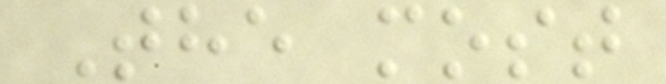The most
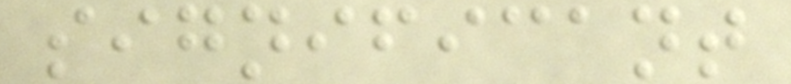significant
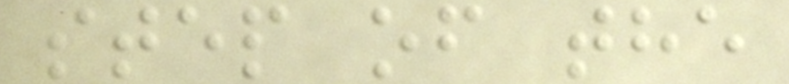step of the
